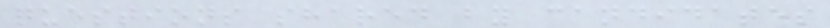questions shared by candidates
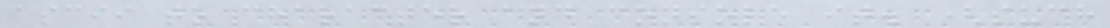ascii to character and console it. (such
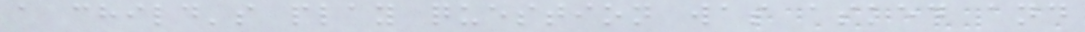a child's play question was asked and
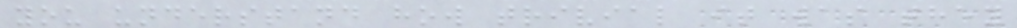you understand how trivial it was they
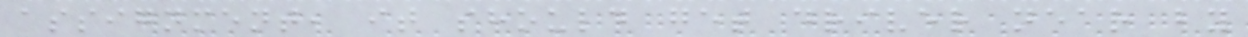assignment, it should get driver near by
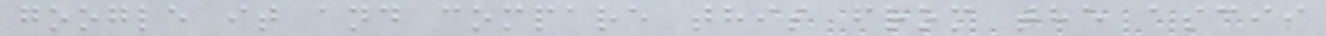google it and compare this from the ascii
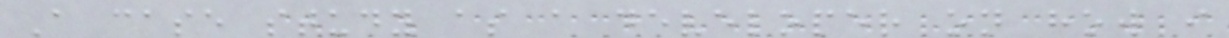A case study as a developer on how i
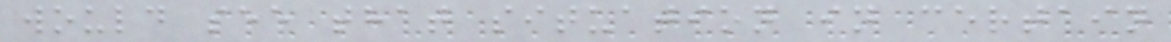would see that situation in certain
